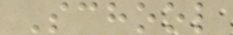School
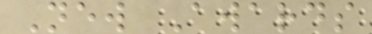New Awards
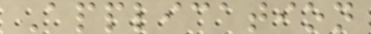Application
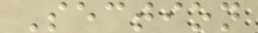Section
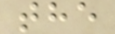the
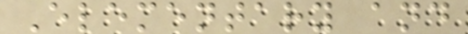Elementary and
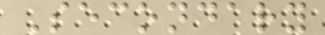Secondary
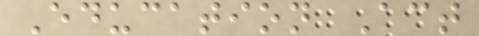Education Act
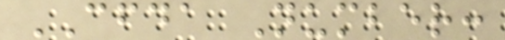CFDA Number:
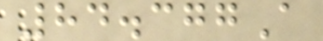84.377A
